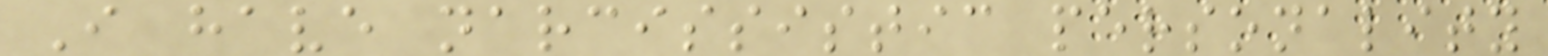I have narcissistic personality
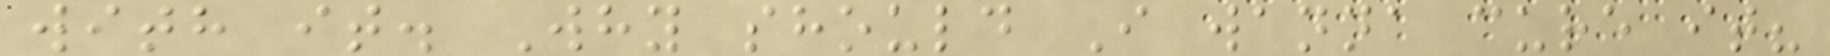with it. Why should I wanna cure it?
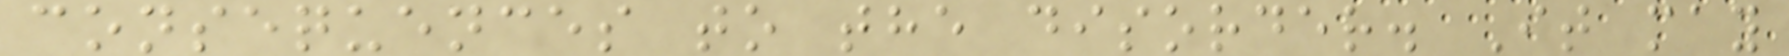consequences to the disorder. It may
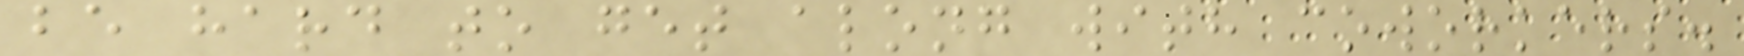be hard to get along with coworkers.
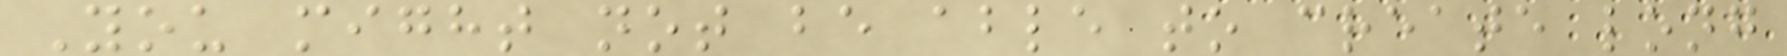You might not be able to create long
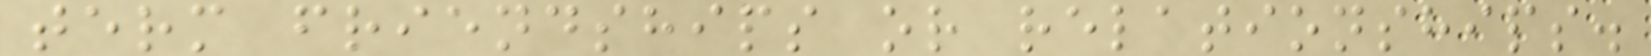term friendships or relationships.
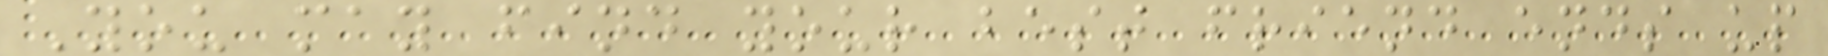You may find your best friend ends up
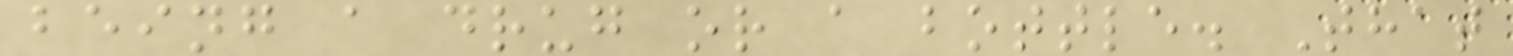being a drug or a bottle. That
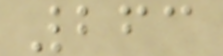263
